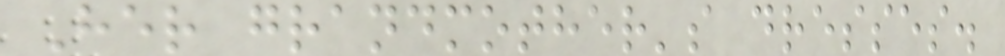Her grandmother's dresses.
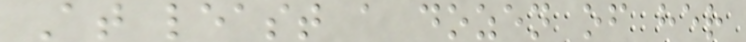At least a dozen of her
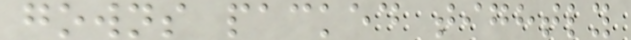gowns packed tightly
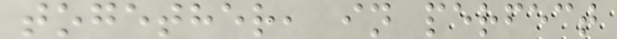together, in perfect
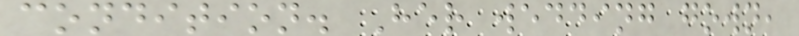condition. Her wedding gown,
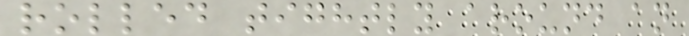rolled tightly around an
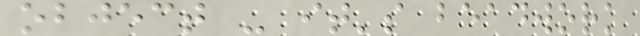object - it's beadwork
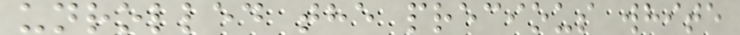unrolled the precious white
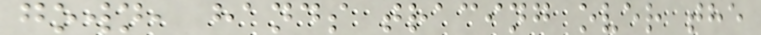gown, hands tracing over the
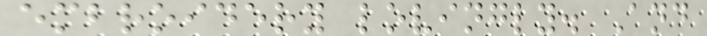embroidery lovingly. And
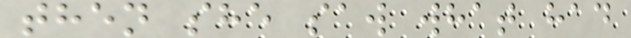then she saw what had
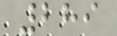289
